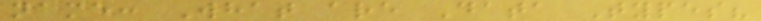name: What are Data Types?
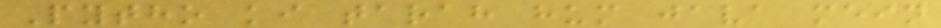Pytho ki tarah hum java mein
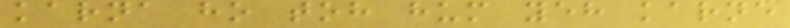karna ho toh hum yeh karne
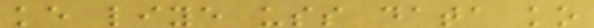ke liye uss data ko
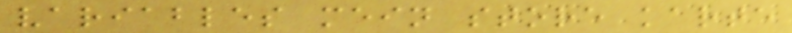variables mein store karte
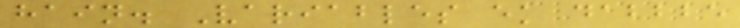hain. Variables ek dabbbe
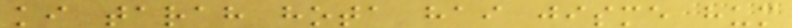ki tarah hota hai jisme hum
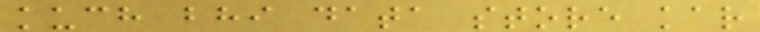kuch bhi data store kar
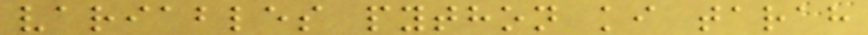variables python ki tarah
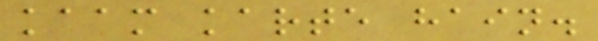kaam karte hain.
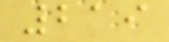219
